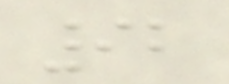92
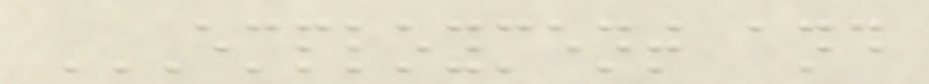EMPLOYMENT AND
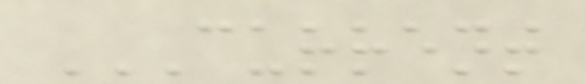CURRENT
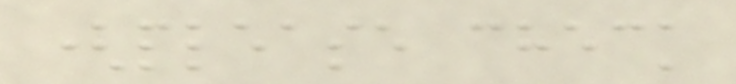(please check
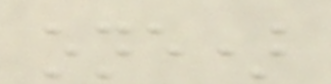one)
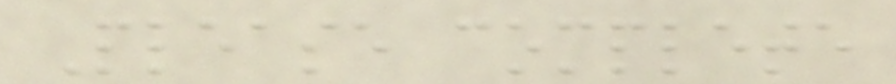Please complete
